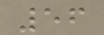56
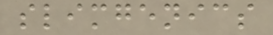slimgenics
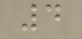4
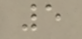5
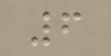6
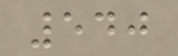540
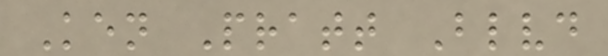Ken Pratt Blvd
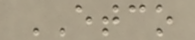ETCO
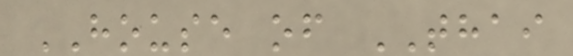HOUSE of THAI
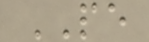PE
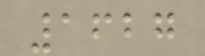1627
